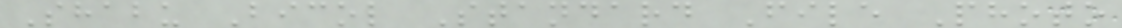Shabu Bicol Standard File Photo
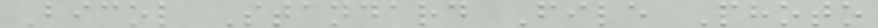Bicol Standard File Photo
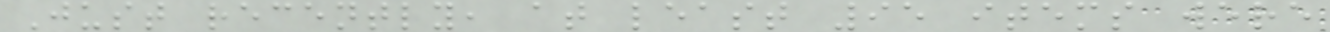Just recently, at least 95 items were
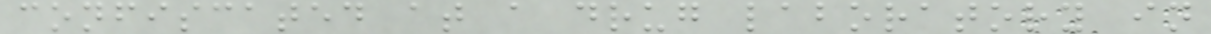confiscated at a drug laboratory in
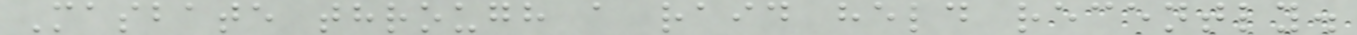Masbate through a raid held recently.
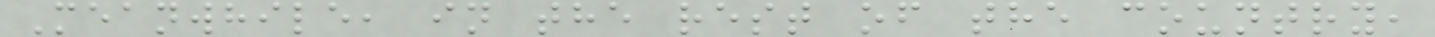Meanwhile, in the rest of the country,
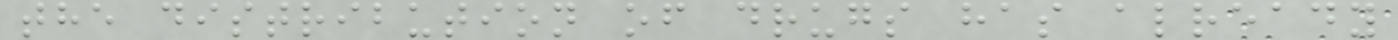the distribution of drugs has already
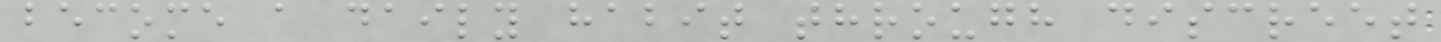become a daily habit through discreet
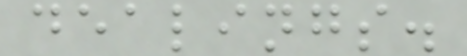dealings.
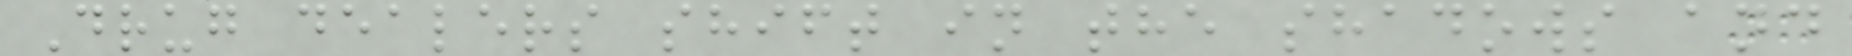Drug dealers shift in the shadows and
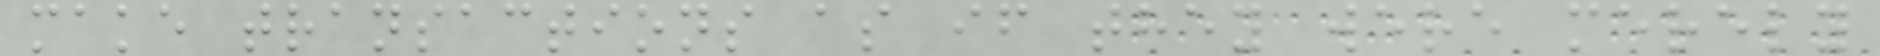make transactions as if they were merely
